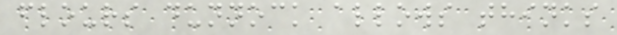flours dunnock allows thinks
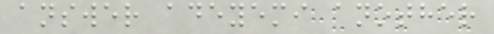answer adeyemi another
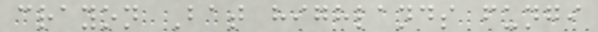crayon Bat highlands fungi
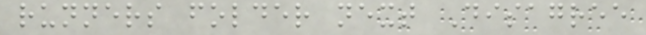runners folder next Disagree
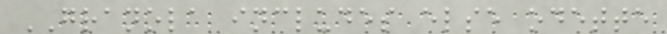GRANOLA includes else odette
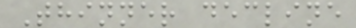Thinner decline
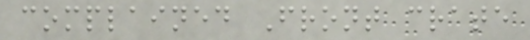complained Front crate
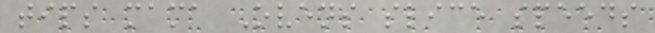tips mama Ovens slice speeds
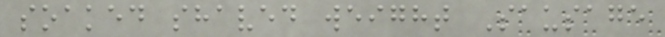soaked shaved weight Sausage
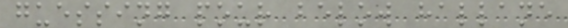guessing pour below hallane
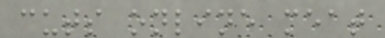cuts online meat
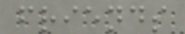friends
